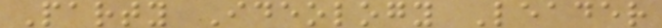Party Ideology Leader
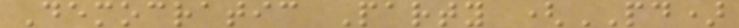Democratic Party (PD)
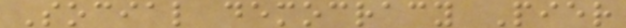Social democracy Pier
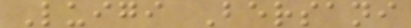Luigi Bersani
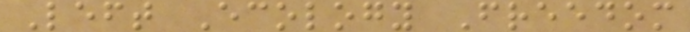Left Ecology Freedom
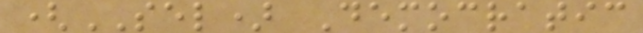(SEL) Democratic
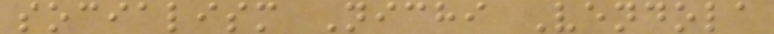socialism Nichi Vendola
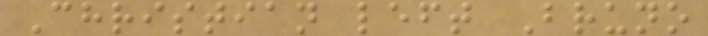Christian left Bruno
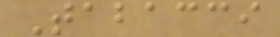Tabacci
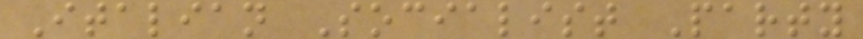Italian Socialist Party
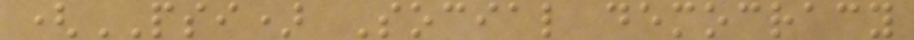(PSI) Social democracy
